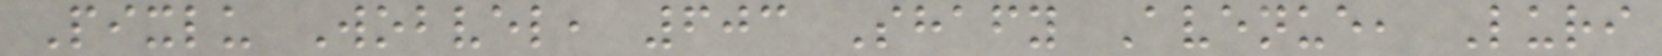Pixlu Wobvel, 603 Shafy Avenue, Luri
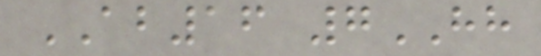AB16 7HH
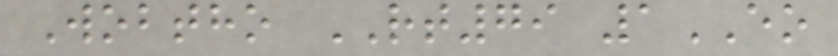Wobtho RT79 1EO
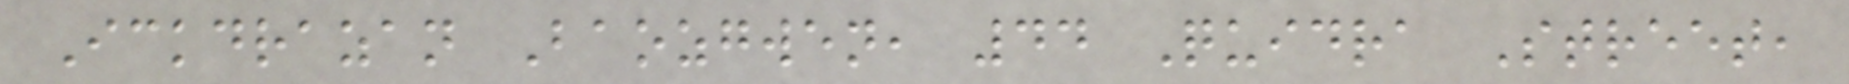Ickdrazan Baozgwen, 44 Quidra Street,
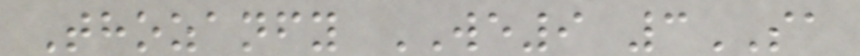Thozanfy WE9 3SA
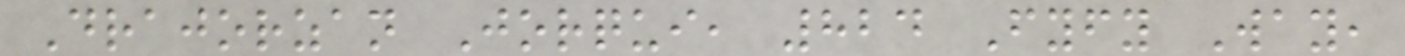Drajorzan Jorqui, 824 Fyfy Way,
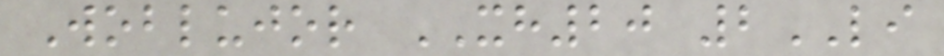Woblujor XH20 2LI
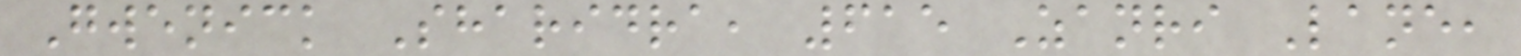Gwenick Sharidra, 615 Zanri Lane,
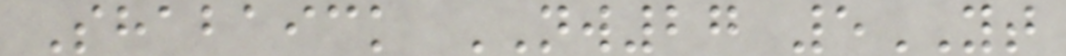Shabaick NW27 5YT
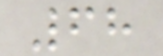68
